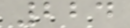224
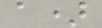a)
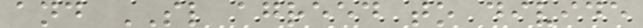and SL agreed to divide
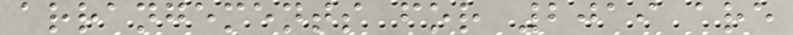arrangements for 2019 are
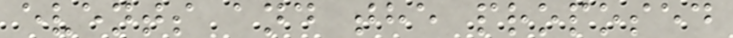events and the proposed
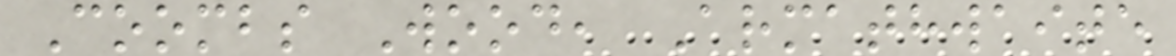Coombs Wood, Armathwaite
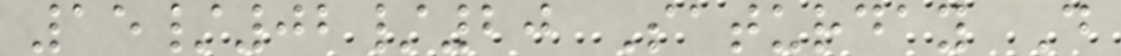15/02/20 Saturday D
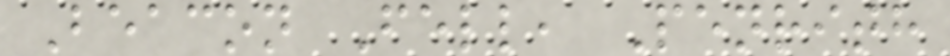Beacon Fell, Penrith
